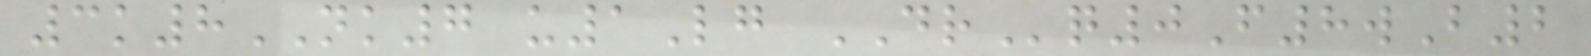3k8NK7 u1Lg DRq0F8wB2
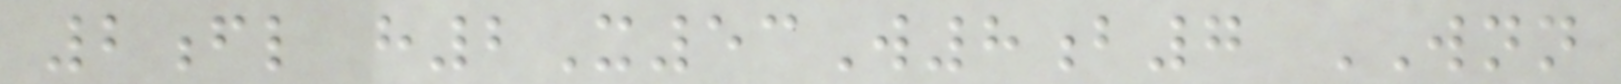2fl h2X53W8b7 WNN
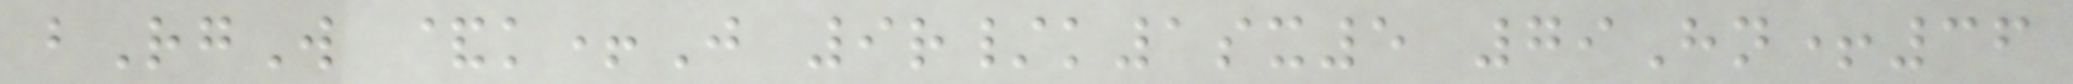bRgW &k+J 9r/k1sx5 79Hn+36
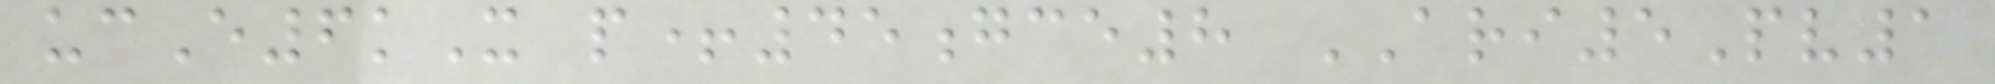ucE6kX p+45gce8 ARI5Pv1
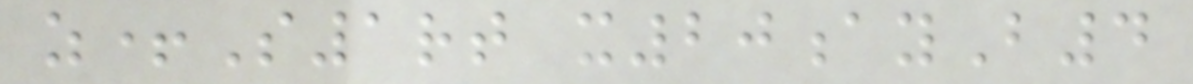z+S1rt x20ayB4
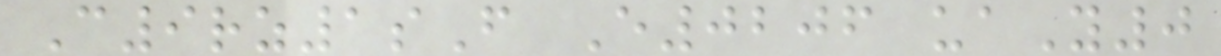C9rz1sF E0206 uaY0
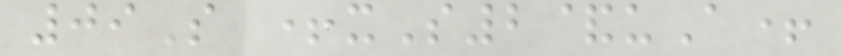09S +xS2&uA+
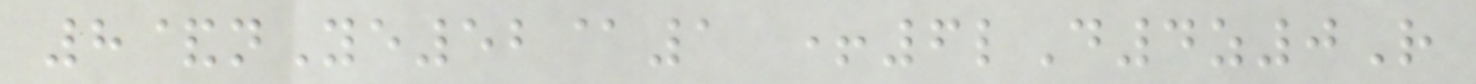8&nYe52@1 +6lD4z0R
